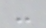-
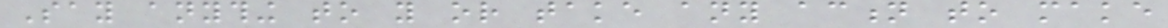Say anything to you or take any action to make
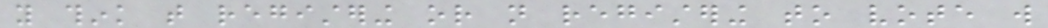you think that registering or not registering to vote will
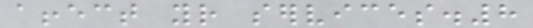affect your services.8
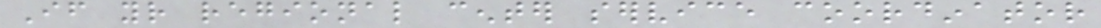If your regional center service coordinator
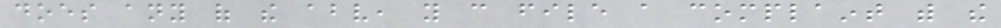does any of the above, you can file a complaint with the
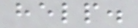help.
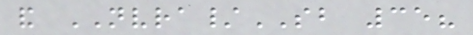and NVRA/SB 35?
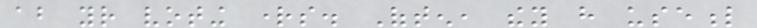about your voting rights. Often, they have useful
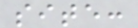site:
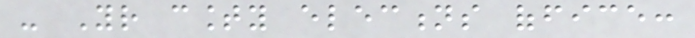- Your county elections office:
